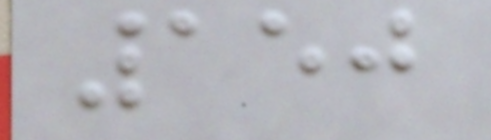150
